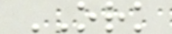ORK
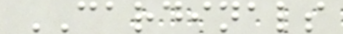CARDINALS
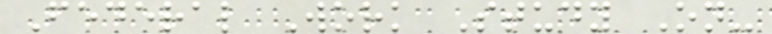Federal Work Study On-
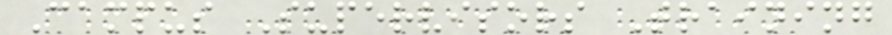Campus Supervisors Training
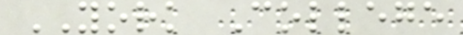YORK College
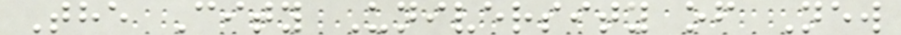The City University of New
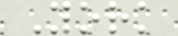York
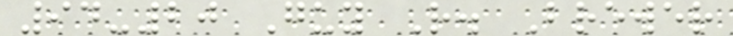94-20 Guy R. Brewer
